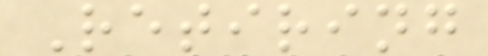Retiring
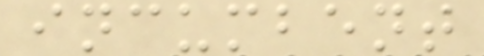incumbent
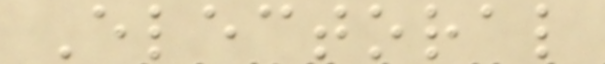Electoral
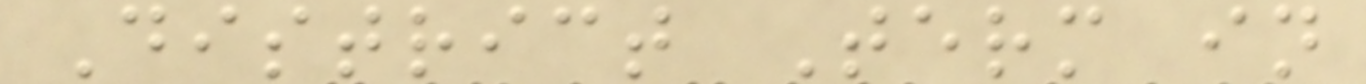District Term in
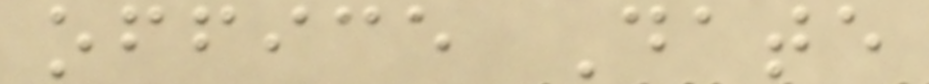office Date
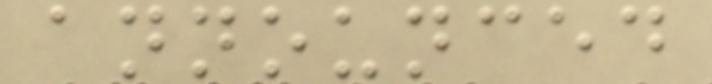announced
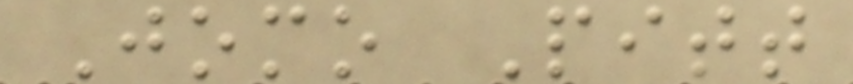Jomo Pitt
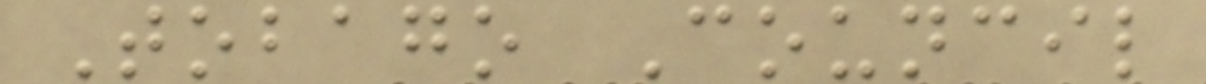Tobago Council
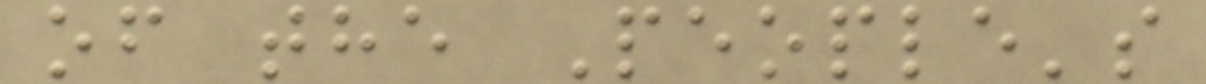of the People's
